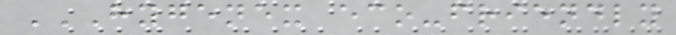HYGENEX ECO-FRIENDLY
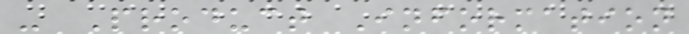- Product Information
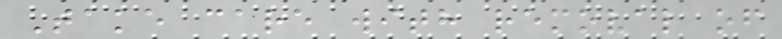Take care with removal of
